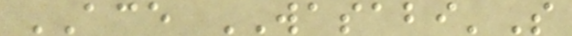ACE WASABI'S
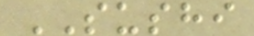SUSHI
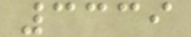3339
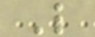L
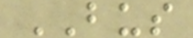BUS
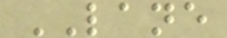LANE
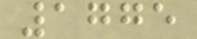1775
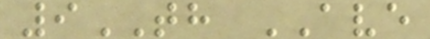9TH AVE
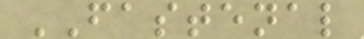FASTENAL
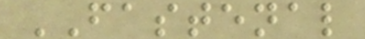FASTENAL
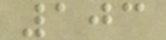103
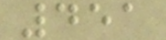451
